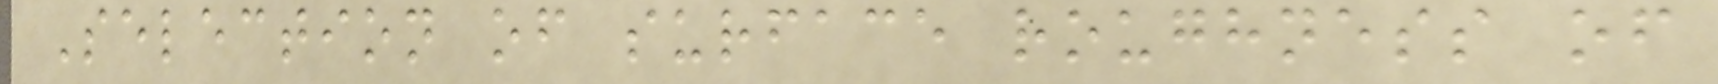Selection of surface roughness of
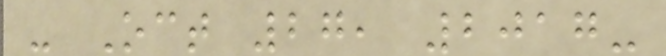- Oct 27, 2017-
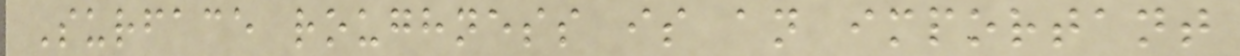Surface roughness is an important
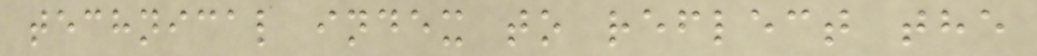technical index to reflect the
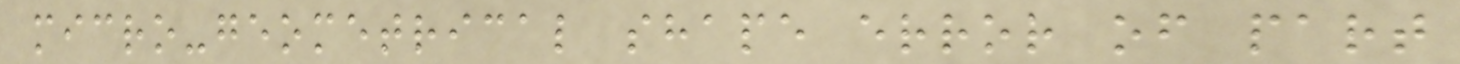micro-geometrical shape error of part
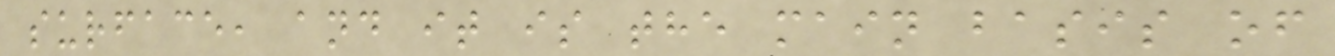surface, and it is the main basis of
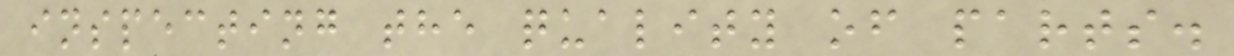inspecting the quality of parts.
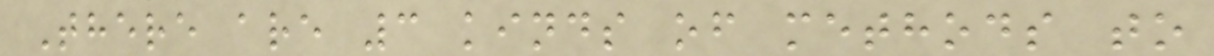There are 3 kinds of methods to
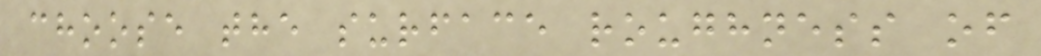choose the surface roughness of
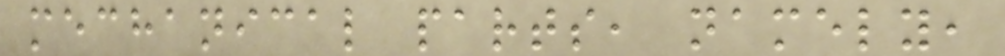mechanical parts, namely,
